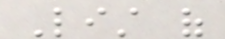List of
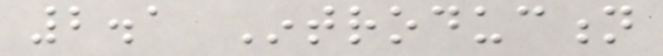2.1 Introduction
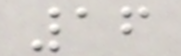16
